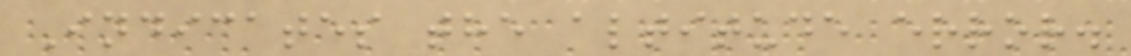Indicates the altitude error.
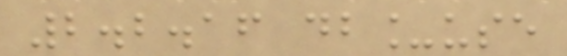2.2.16 db_use
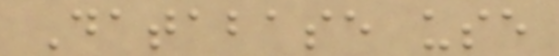Database use
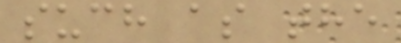such as the
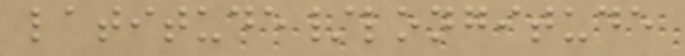latitude/longitude
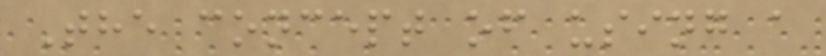The concept of using a
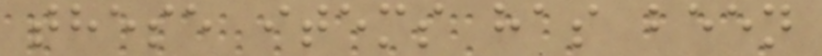these items has been
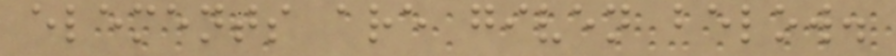elements are given below.
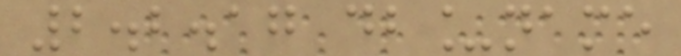2.2.17 db_name
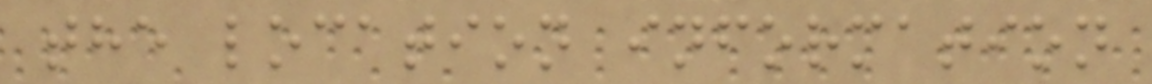the location information
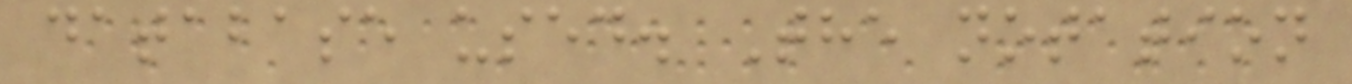database used. The notation
